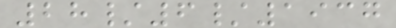28/6/1937
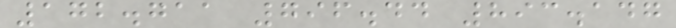172.711 796.44 893.147
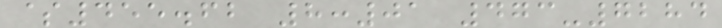$455.62 8:01 473-7284
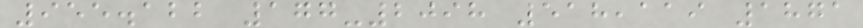955.122 177-2098 518,119 1871
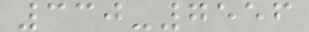330-7556
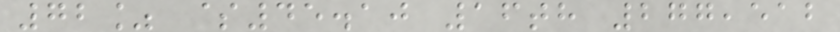72% $45.10 16th 277,512
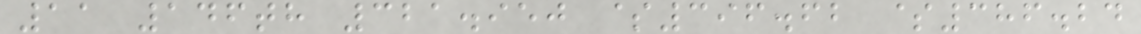11 146th 321.950 $396.62 $386.24
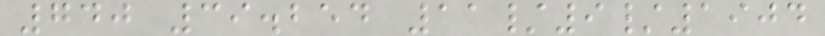740 39.254 11/9/1904
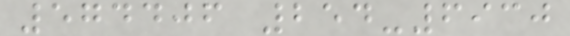574406 254-6930
